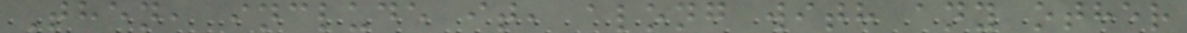Then, include it, along with any other
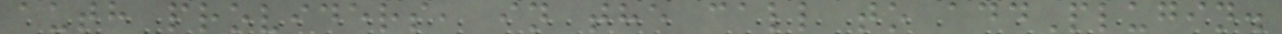auth providers, in the call to addPlugin.
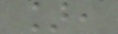],
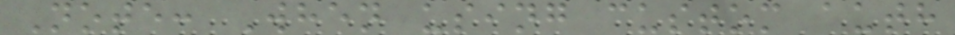Note: When using custom auth
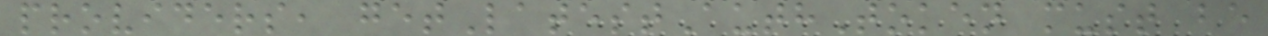providers, getLatestAuthToken must be
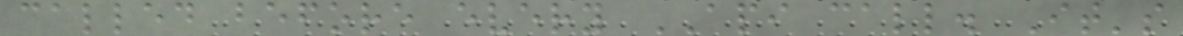called before every API call. It's
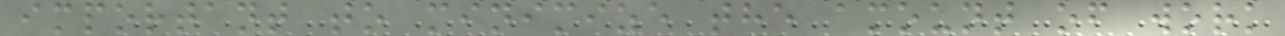important to minimize the amount of work
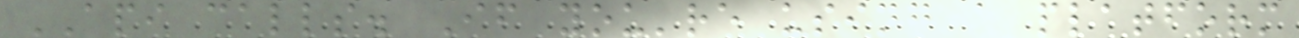API calls. If you're using a platform
